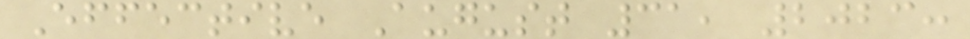Effective August 31, 2023:
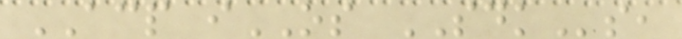ACP iOS SDKs,
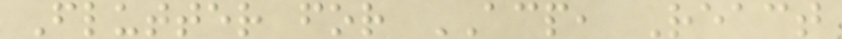Flutter for ACP, React
